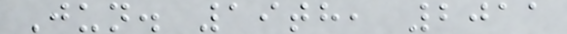Jun. 19th, 2011
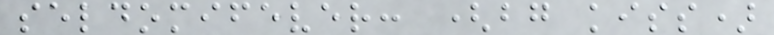seldomifever: (bg kiss)
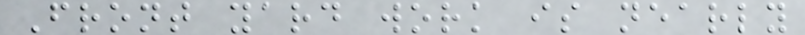Front yard work is nearly
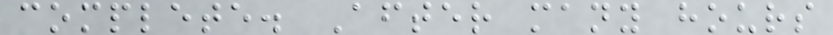complete. After many hours
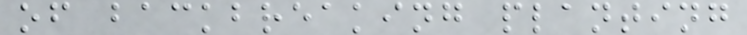of backbreaking planting
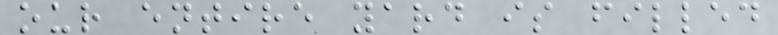our entire yard is filled
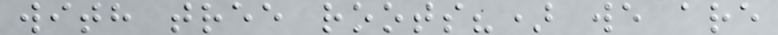with tree roots?) we are
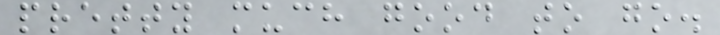pretty much good to go.
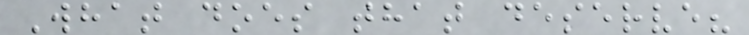What does that deserve?
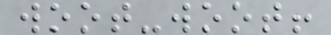woot-woot!
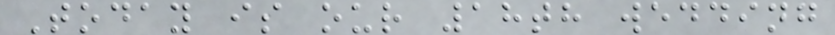Today is our 18th wedding
